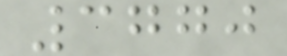3770
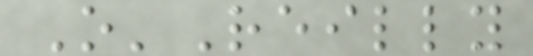O'Reilly
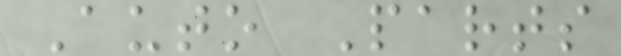Auto Parts
